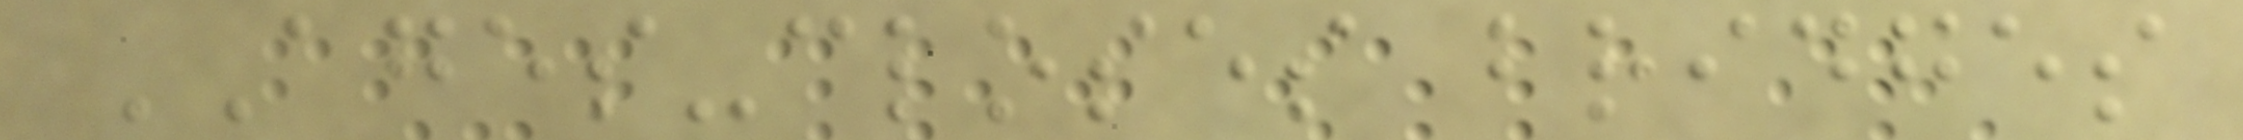AGES-closes bridges
